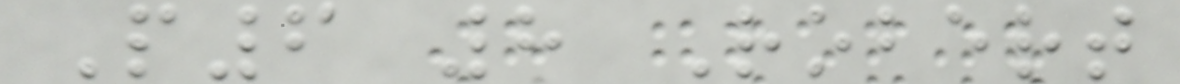P6 8 Robert
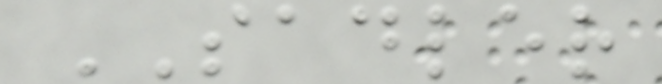SADLER
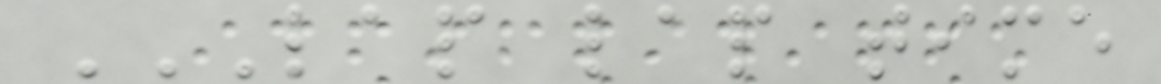LAP LAP TIME
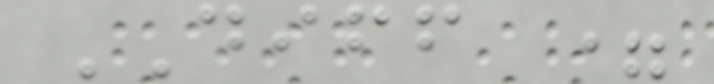DIFF =
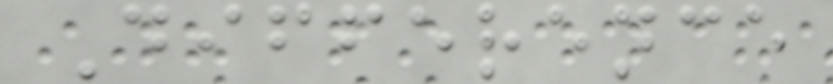Difference
